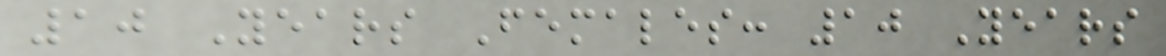10 Years Females: 10 Years
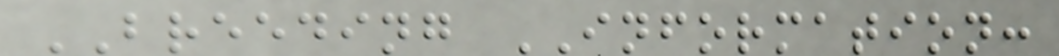BREEDING INFORMATION:
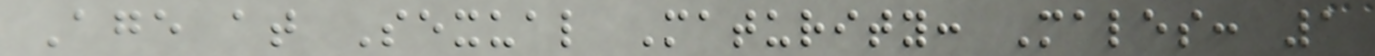Age at Sexual Maturity: Males: 1
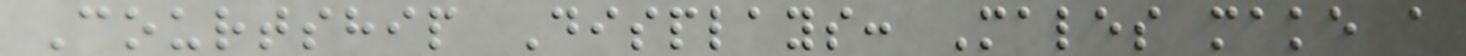Courtship Displays: Males make a
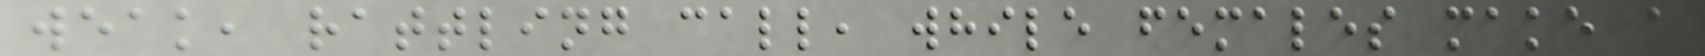weak, rattling call, while females make a
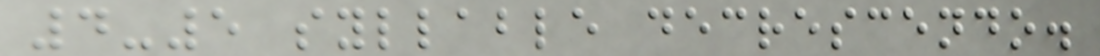4-5 syllable decrescendo.
